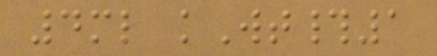4ml kWt#1
